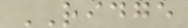RIDGE
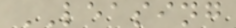LEASING
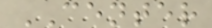CENTER
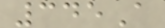345A
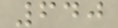640
